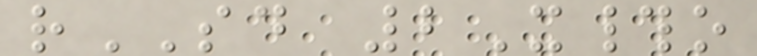rSD 2X#o
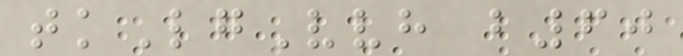tkLgVvh b60
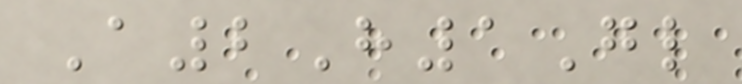A2H1Gl
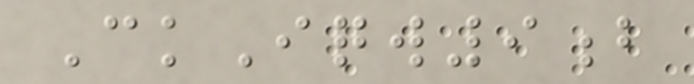CkIqw9b
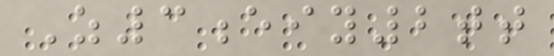Z3eiy2tt
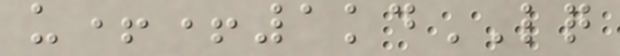u++1kdLQ
